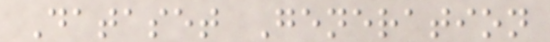Dataset Generation
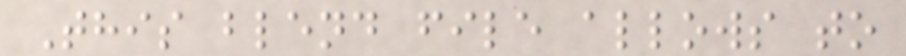This blend file allows to
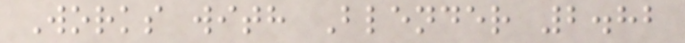Works with Blender 2.82
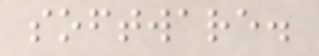software.
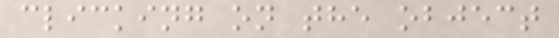clicking on the object
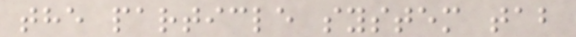the particle system tab
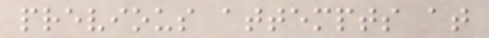previous attempts at
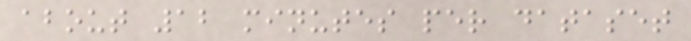about 12 minutes per dataset
